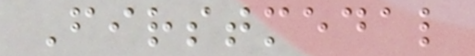Firstmedal
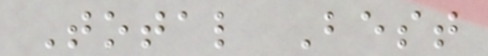Total Best
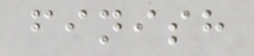finish
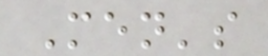Men's
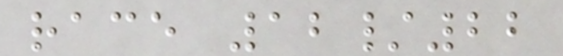race 12/22
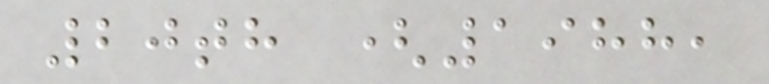20th (1988,
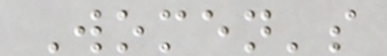Women's
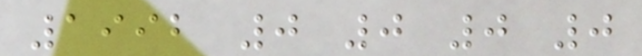1992 0 0 0 0
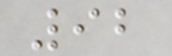92
